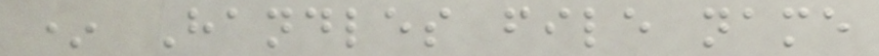* Handles file name
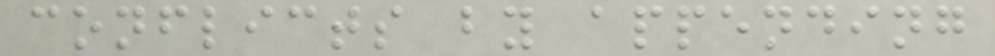conflicts by appending
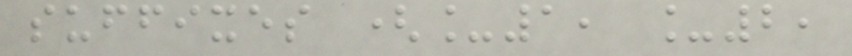suffixes (_1, _2,
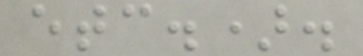etc.).
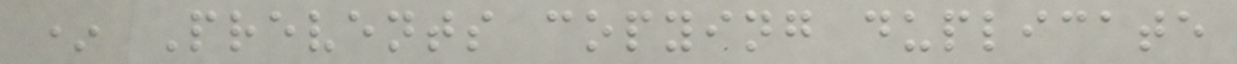* Prevents copying duplicate
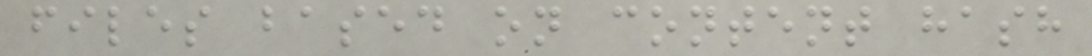files based on content hash
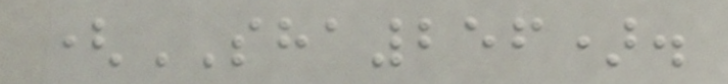(SHA256).
